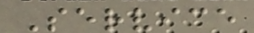Service
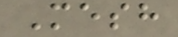Mesh
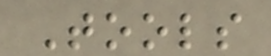Tools
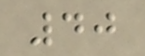40
